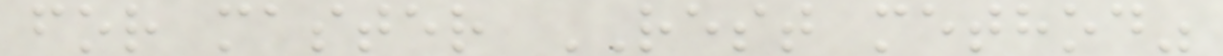for master REST method"
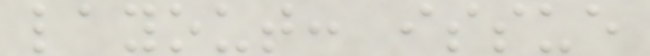layout: issue
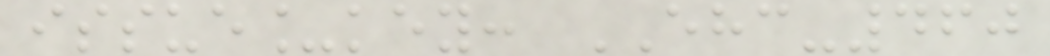issue_key: EHC-460
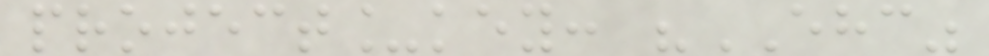project_key: "EHC"
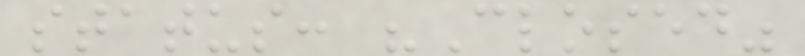status: "Closed"
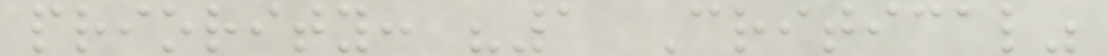priority: "1 Critical"
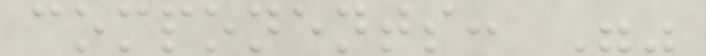components: ""
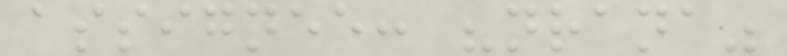assignee: "nrana"
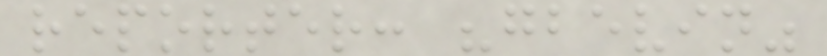reporter: "gbevin"
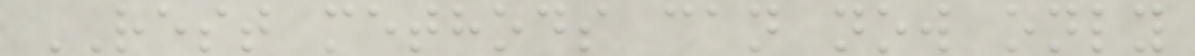REST methods can now only
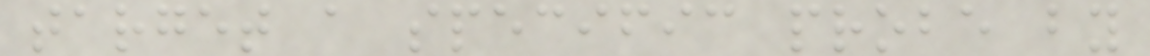target a specific probe by
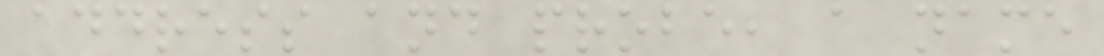address and probe, a name
